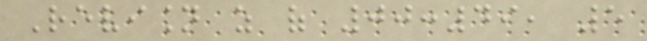Revision as of 00:49, 5
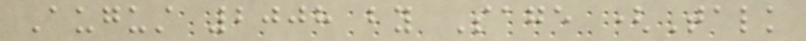August 2008 by Sage (Talk
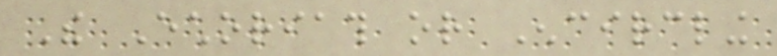The Echoriath or Encircling
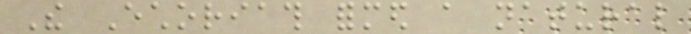The Echoriath formed a natural
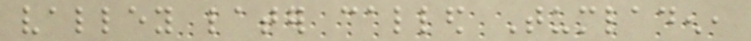valley later called Tumladen,
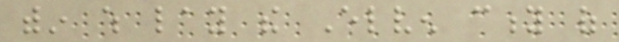within which lay the Elven city of
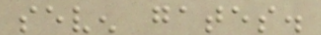seven gates.
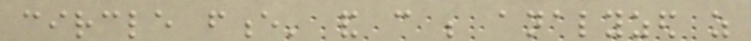circle fence' and can be analyzed as
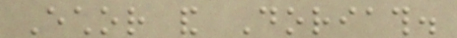Echor and Doriath.
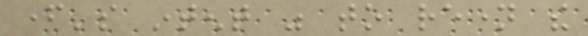father's intent was to rename the
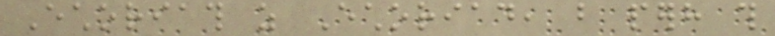Echoriath as Echoriad, but perhaps this
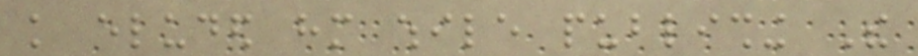knowledge eluded him while publishing The
